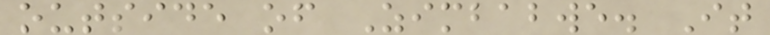outside of Zimbabwe. It
